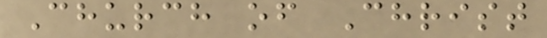Church of Christ
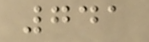741
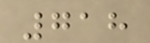718
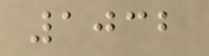1032
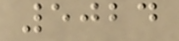5024
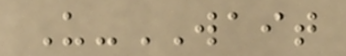U-WAIT
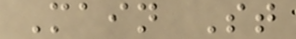Main St
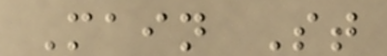Main St
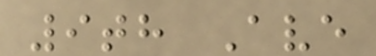9th Ave
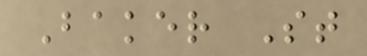Baker St
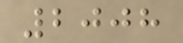2008
